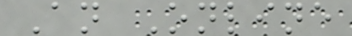An Online
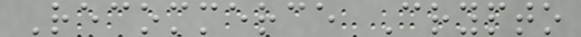Recommerce Crypto
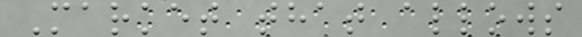Market that allows
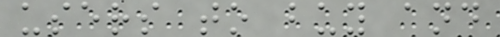users to buy and
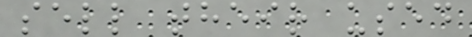sell their used
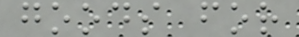goods for
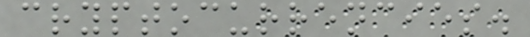cryptocurrencies.
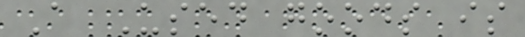A Used goods is
